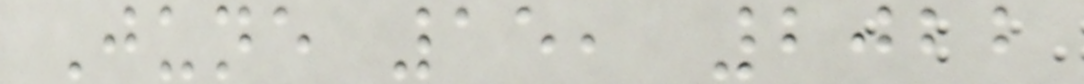June 15, 2022
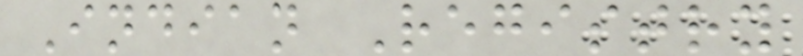Indian Registry
